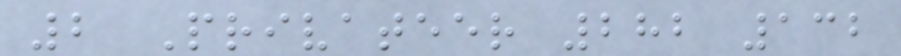2 Privateer 282 132
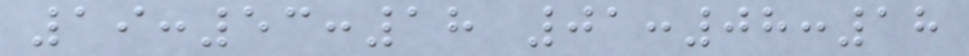19:53:18 01:08:18
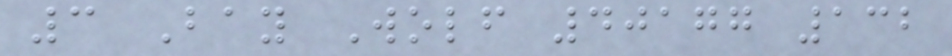3 Bay Wolf 40177 132
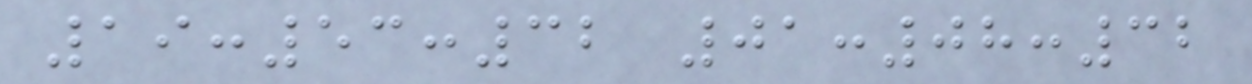19:53:32 01:08:32
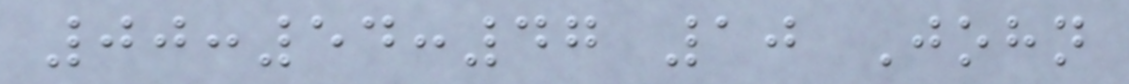00:54:47 10 John
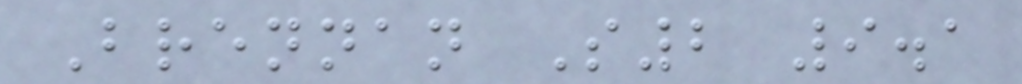Brennan S2 9.1
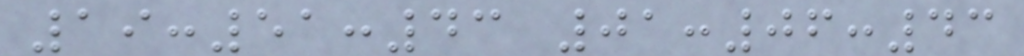19:51:43 01:06:43
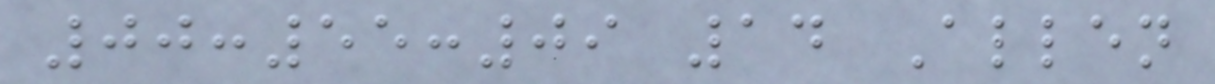00:55:09 14 Allen
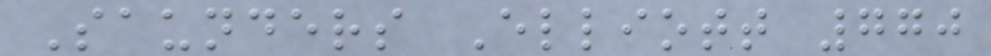Saunders Elliott 770
